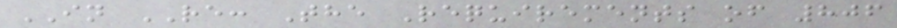IN RE: The Requirements of 806
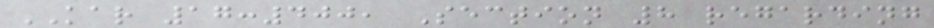KAR 17:400, Section 8 regarding
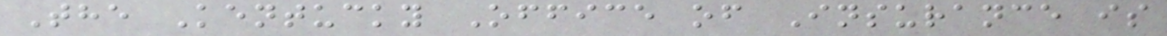The Kentucky Office of Insurance is
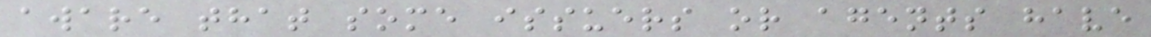aware that some issuers or agents have
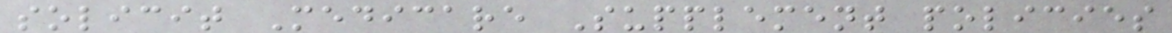solicit Medicare Supplement policies
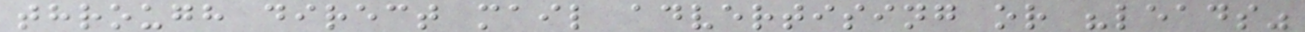through direct mail advertising or "leads"
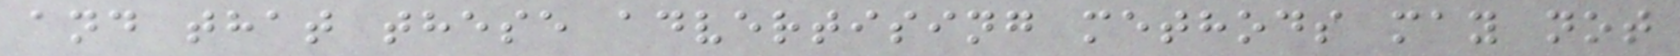and that these advertising methods may not
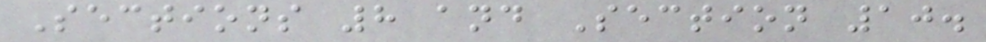Sections 8 and Section 10.
